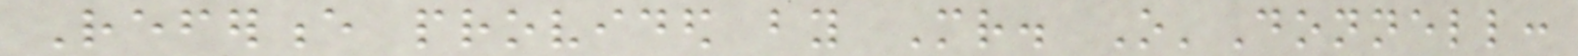Reference provided by Mr. O'Donnell:
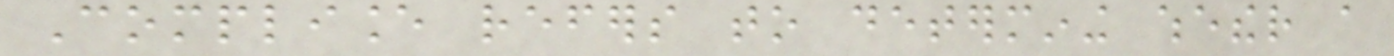Compliance refers to determining whether a
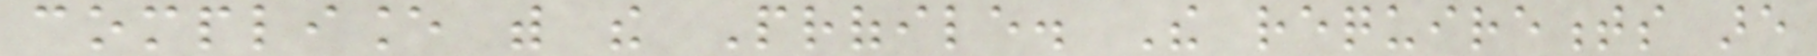compliance with the Profile. The requirements are
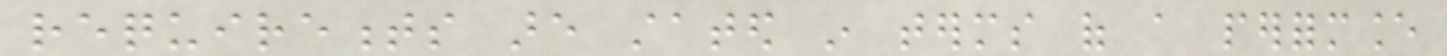requirements are stated in terms of a performance
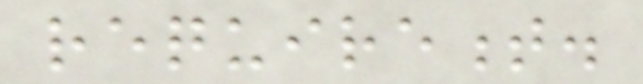requirement.
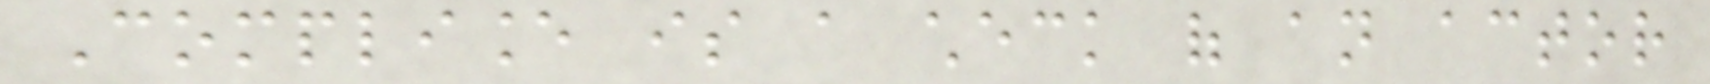Compliance is a check of an actor
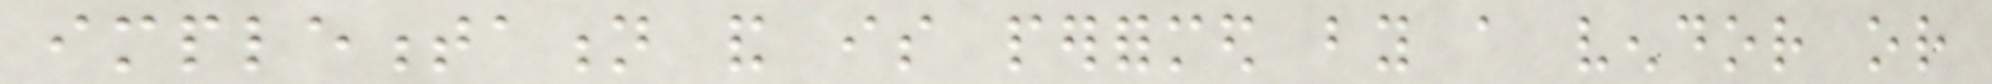implementation and is performed by a vendor or
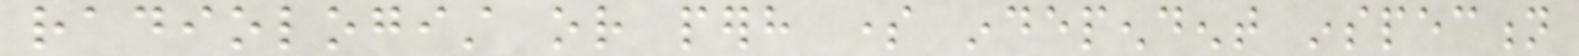radiologist or perhaps some independent inspection
